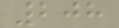208
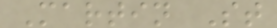Martin St
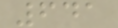641
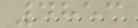4853
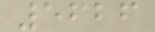5626
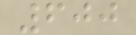600
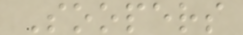Soopers
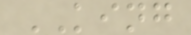KING
